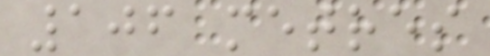106 metres
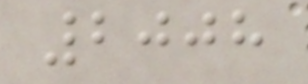2008
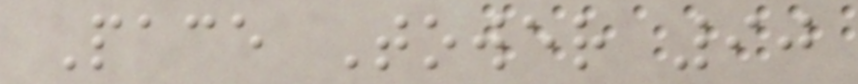Pace Tower 90
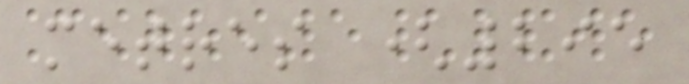metres (295
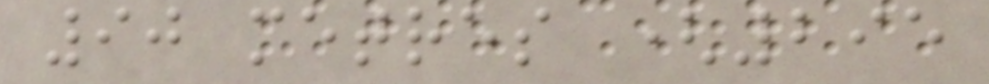90 metres (295
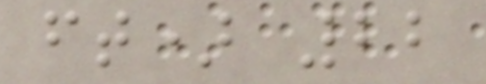ft) 22
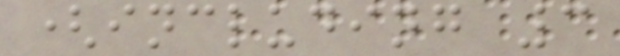(including 3
